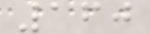160
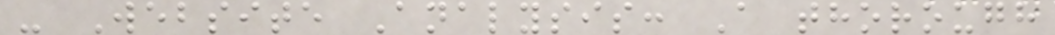- Website Analysis: A thorough
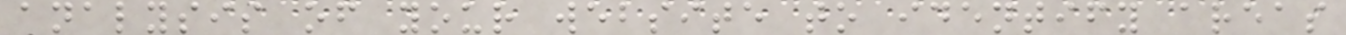analysis of your website to identify areas
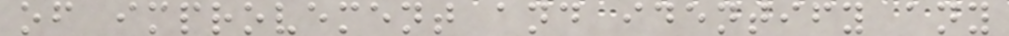of improvement and identify any
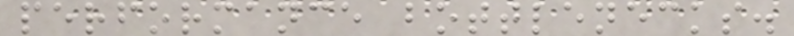performance bottlenecks.
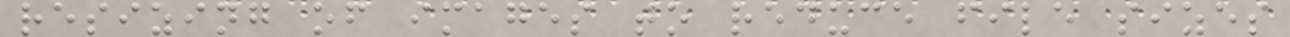resizing of images to reduce file sizes
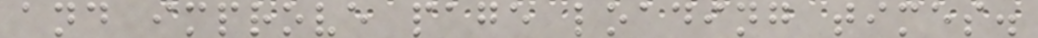and improve page loading times.
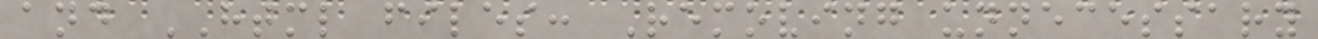and HTML files: Removing unnecessary
